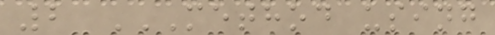2 METHOD USING
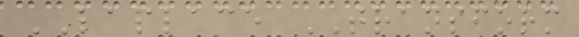LAPLACE TRANSFORM
